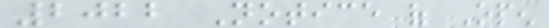2022 Notice of Open
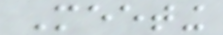Meeting
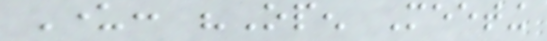Under: "Open Meeting
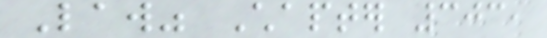Law" Chapter 303,
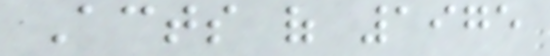Acts of 1975
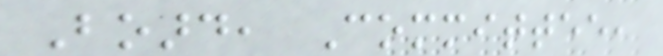Board, Committee,
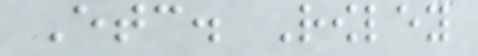Etc. Rowley
